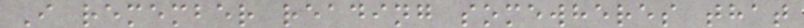I remember reading somewheres that
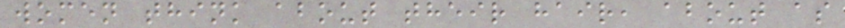women think about their hair, about as
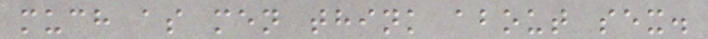much as men think about sex.
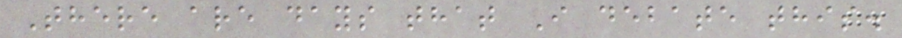There are days that I debate this.
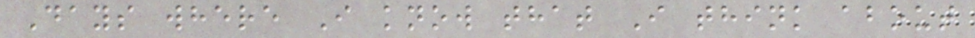Days where I know that I think about
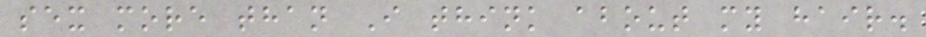sex more than I think about my hair.
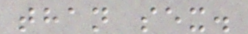than sex.
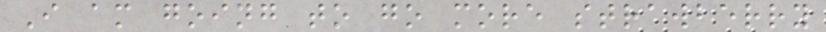I am going to go more strawberry
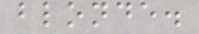blonde.
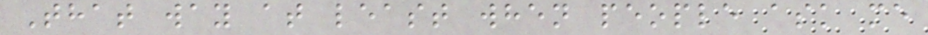That way at least when people ask me
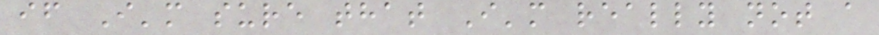if I'm sure that I'm really not a
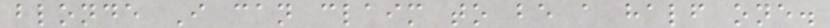blonde I can claim to be a half one.
